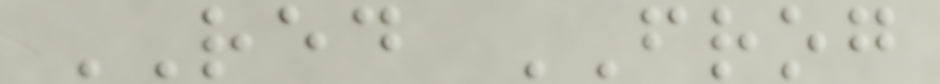RED FROG
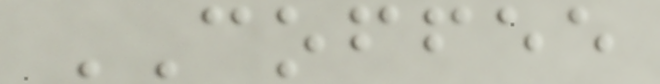COFFEE
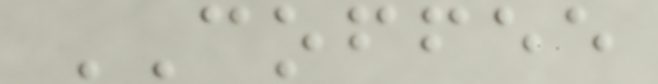COFFEE
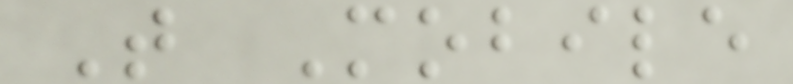T Mobile
